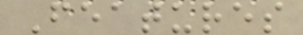Features
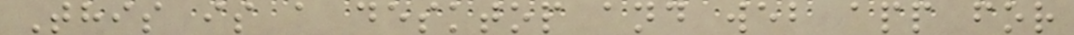This is a desktop and web app for
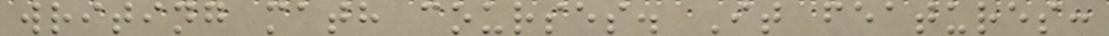writing math courses. It features:
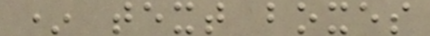* text boxes
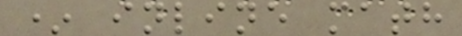* inline math
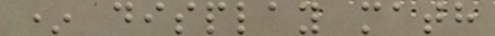* display math
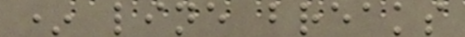* line breaks
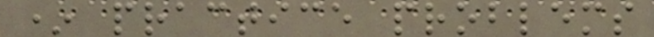* practice problems
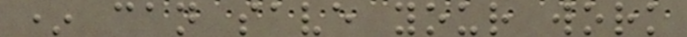* can save your work
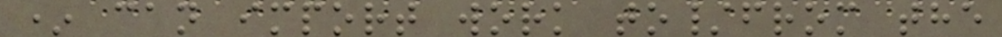* can import work to/from the
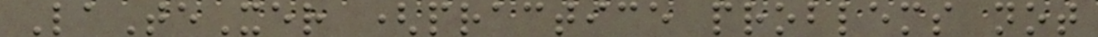LaTeXer (practice problems not
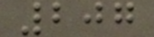207
